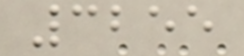3255
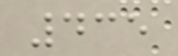435
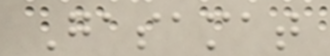Gasamat
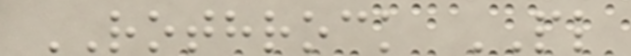ROTHROCK PL
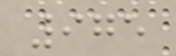975
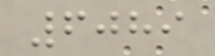6089
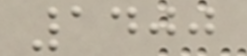1400
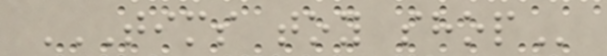TIMS TOY SHOP
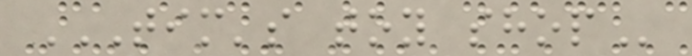TIM'S TOY SHOP
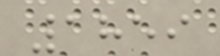1859
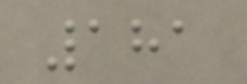181
